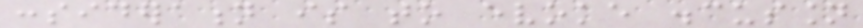consideration is to evoke discussion
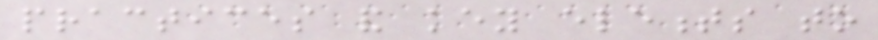practices and key elements to
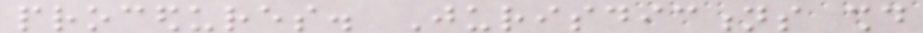procedures. Jurisdictions should
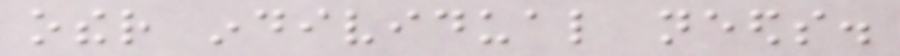other individual needs.
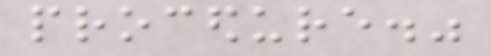procedure."
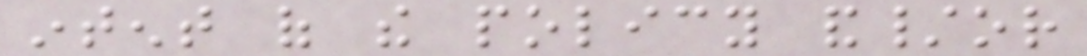intent of the policy and/or
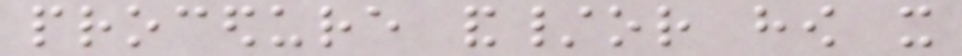procedure and/or how it
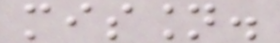mission.
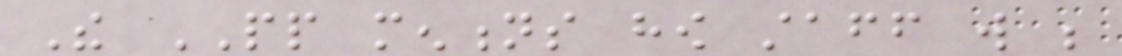The PP mentions how staff will be
